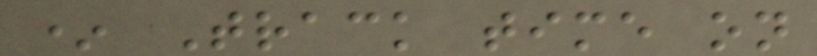* Track time on
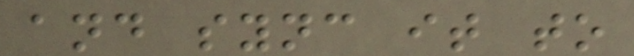and sync it to
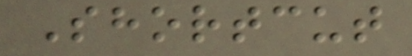Shortcut
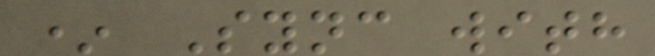* Sync with
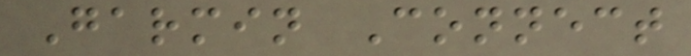Garmin Connect
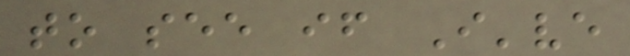to see if I've
